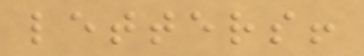letters!
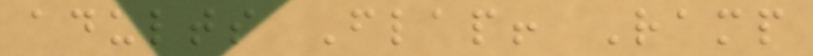adults Flap! Ramp
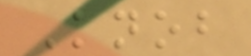Knob
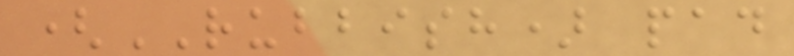(RUBBISH) pad
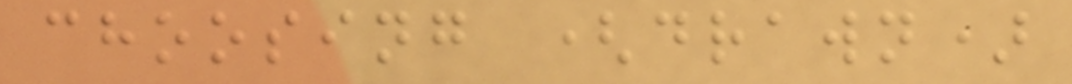choosing (drawn)
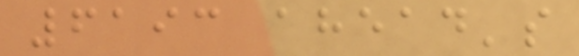6193 ahead's
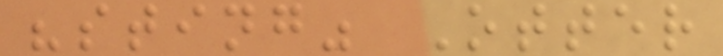"sting" Otter
